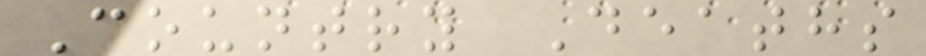Country Deaths
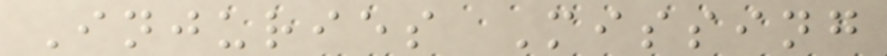Injuries Missing
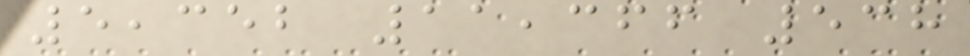5,352 11,366 538
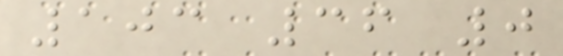103 36 0
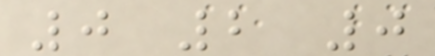0 2 0
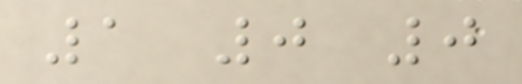1 0 0
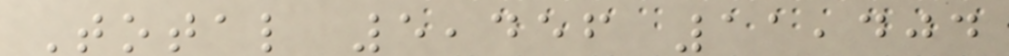Total 5,456 11,404
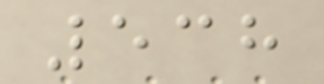538
